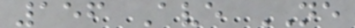156 Ave NE
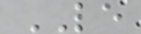LE
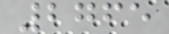2765
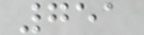751
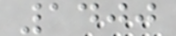1400
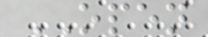OPEN
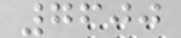7600
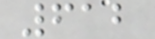612
